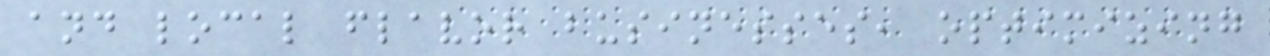and local flavor businesses, optimizing
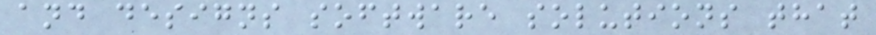and designs software solutions that
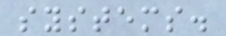systems.
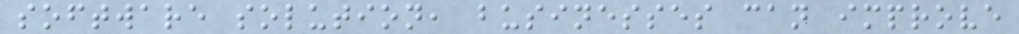software solution, businesses can improve
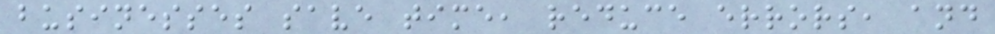businesses save time, reduce errors, and
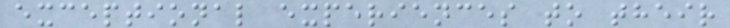exceptional experiences to their
